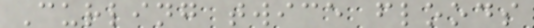Curling twice floods
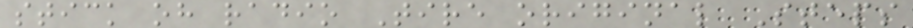stick oh radio Tire original Steps
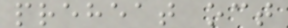preheat oct
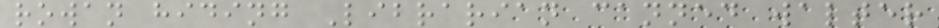rowan hiding Librarian canned walter
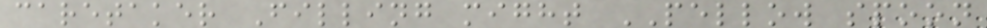caretaker Filling might PELLOW spoon
